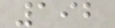192
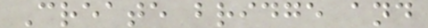Create bridge and
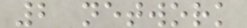2 network
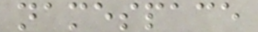namespace
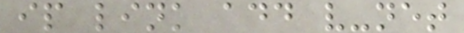ip link add v-net
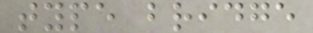type bridge
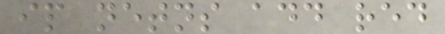ip netns add red
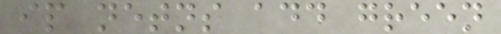ip netns add green
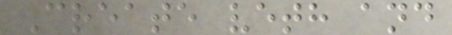Create veth and
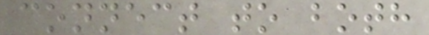connect to both
